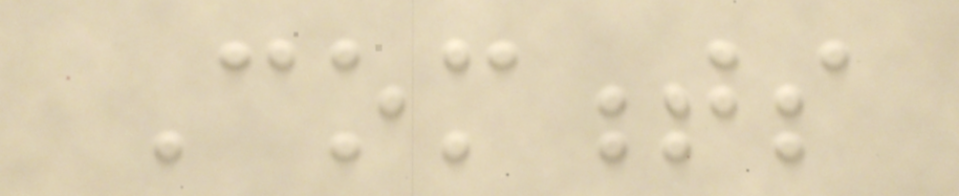Comments
